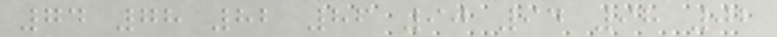74 78 82 86 90 94 98 02
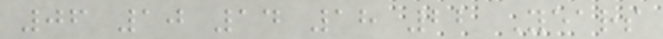06 10 14 18 22 Years
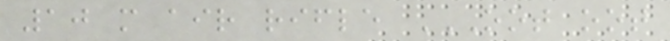10 m air rifle OOT OOT
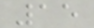15
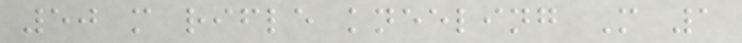50 m rifle kneeling M 1
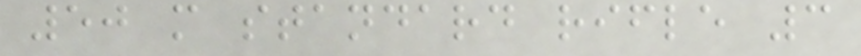50 m standard rifle 3
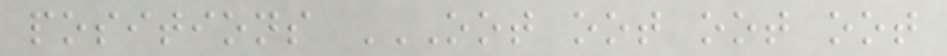positions OOT OOT OOT OOT
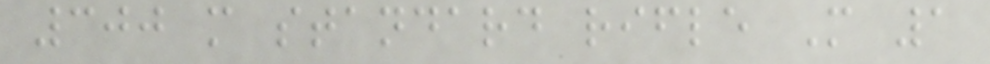300 m standard rifle M 1
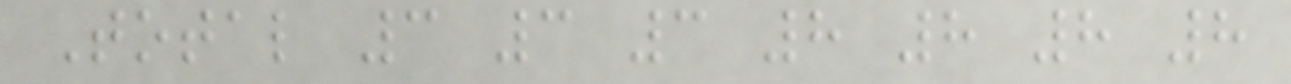Total 3 3 3 8 8 8 8
